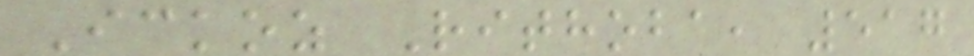Ickoz Rithoba, 517
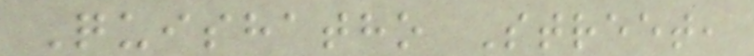Quishatho Street,
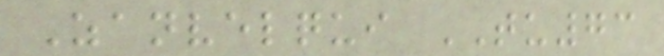Zanvelqui TU73
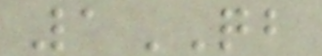1QB
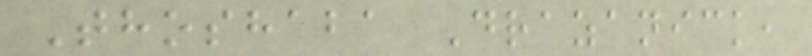Thoshaba Drazanick,
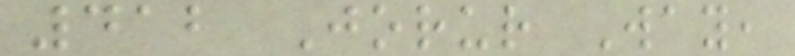412 Jorur Way,
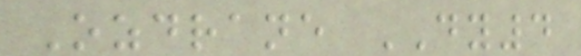Ozdrane DY4
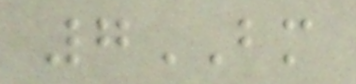7BM
